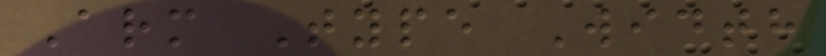Arm Type Width
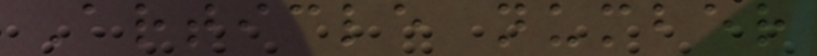Article number
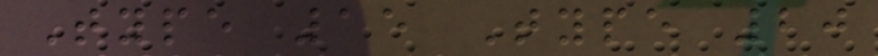Type 15 Type 20
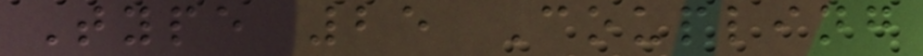Type 25 Coupling
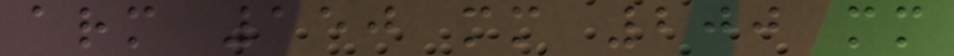arm 150 mm 200 mm
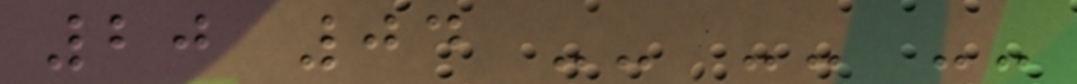20 04 -- -- --
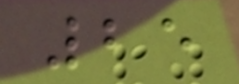25
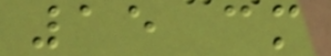15 cm
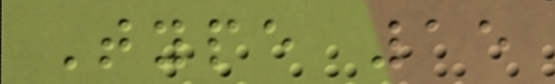Type 15
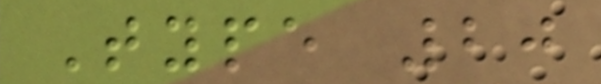Type 20
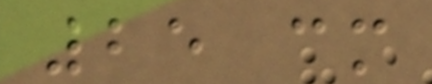25 cm
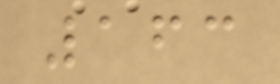163
